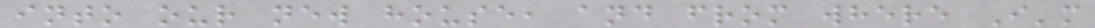into our new house, and from where I'm
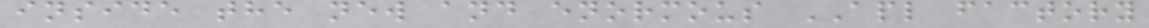inside the new and enormous APL factory
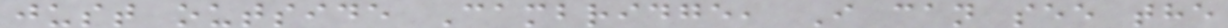just outside Cambridge, I can see the
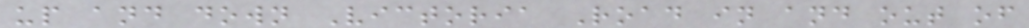up and down Victoria Road in and out of
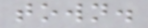town.
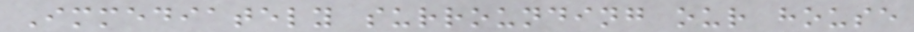Immediately surrounding our house
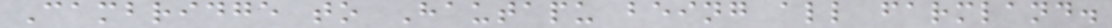Cambridge to Hautapu being all farmland.
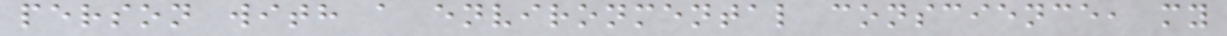person with a environmental conscience, my
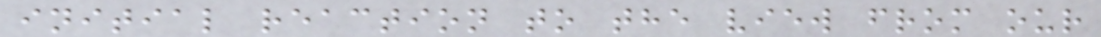initial reaction to the view from our
